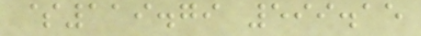$119.79 599.15
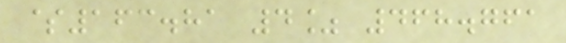$163.81 4% 468.761
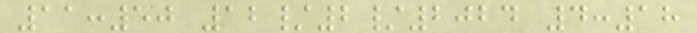11:50 12/2/2024 4:18
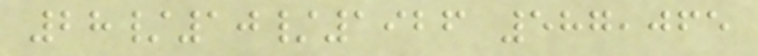28/10/1926 587,065
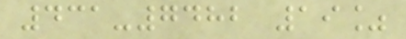431-7482 19%
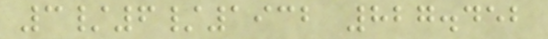3/6/1932 827.452
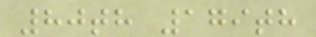80th 179th
